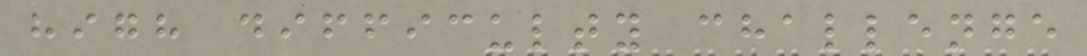high difficulty challenge
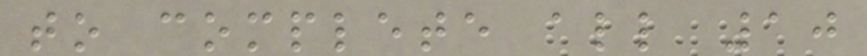to complete all 10
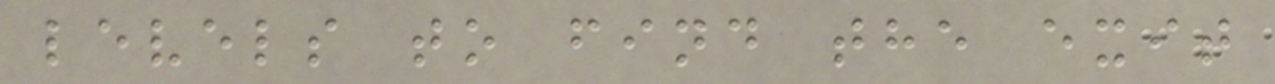levels to find the exit
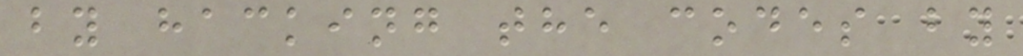by hacking the codes by
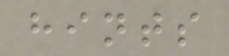hints
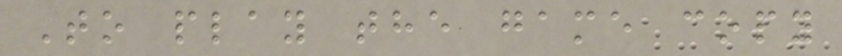To play the game copy
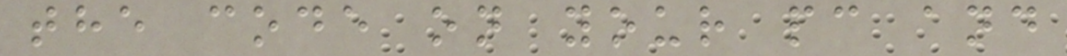the code on your pc and
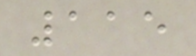115
